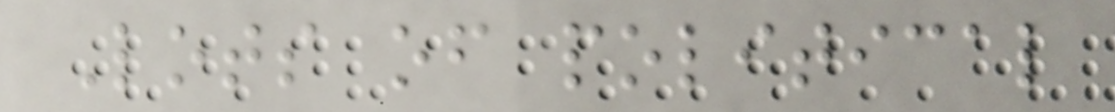Lots of political
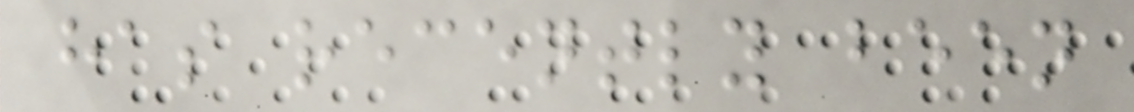has recently been
